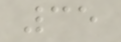35
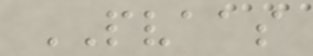PVAAS
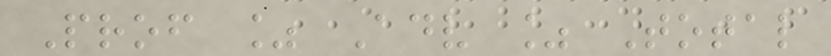Prof % Adv % Total
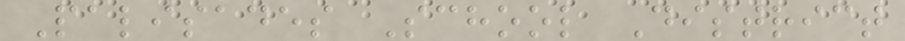Palisades School District
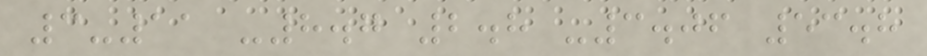3-11 -8.7 2.8 -3.06 53.8
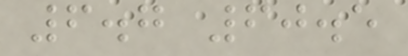6.7 60.5
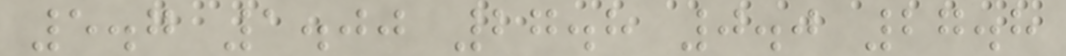5.7 1.00 27.8 0.0 27.8
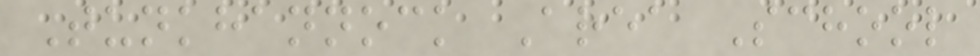Tunkhannock Area School
